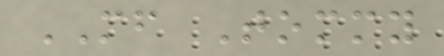MF Tommy
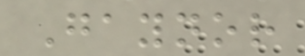Gaynor
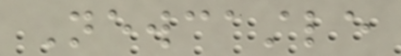Newcastle
